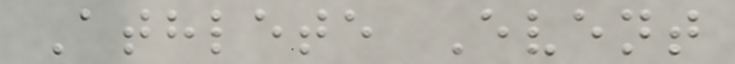Athlete Event
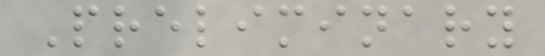Preliminary
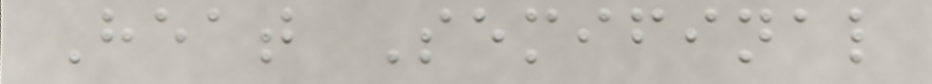Heat Semifinal
